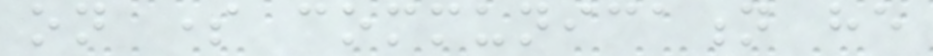on some communication he
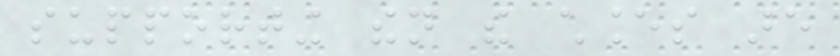supporting then the chances are
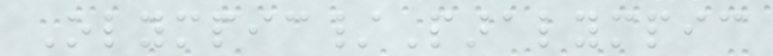Olympic/Paralympic
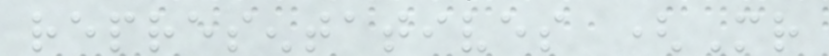representatives (Mr
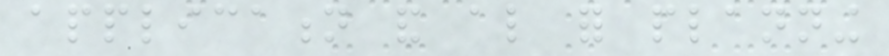application and also for planning
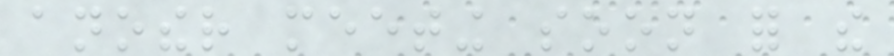another meeting soon for the
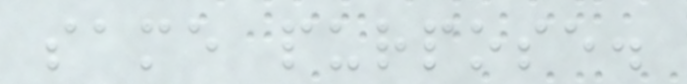same purpose.
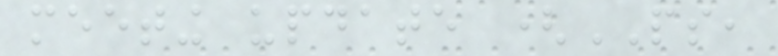meeting update (PS,
